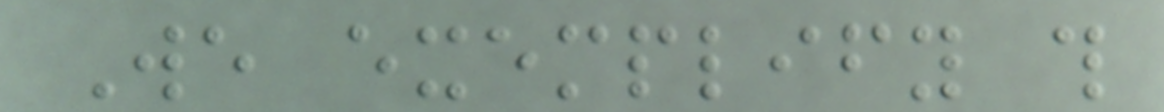We exemplify this
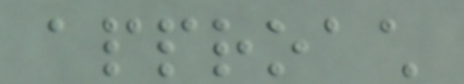approach
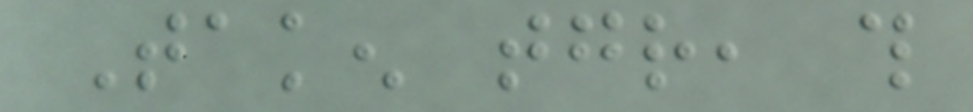Taken together, this
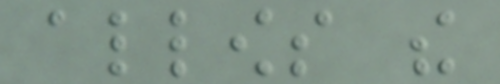allows the
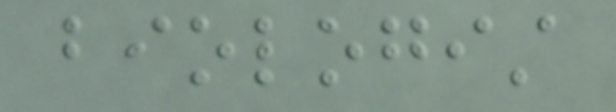biologist
